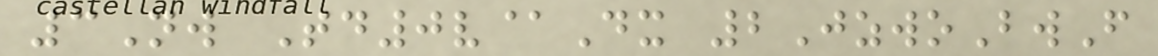3Nw Td0v@Dx 2JzwoBwF
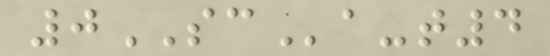0SCa-t4
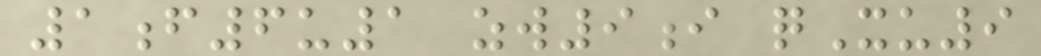1f6u1 zw9i qXu9
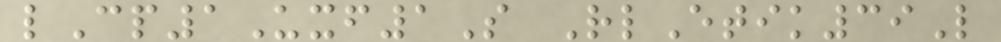lCp1Uxf1S RlEtik39L
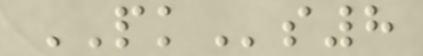PKs8
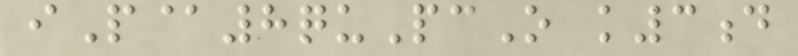iP@8quPcO k3d
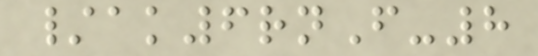/ak6rnF-8
